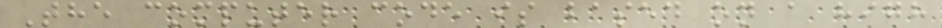The computer code is based on a high
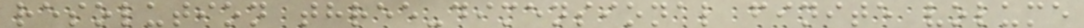resolution three-dimensional finite volume
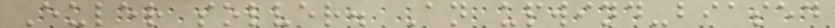Euler solver. An upwind-biased
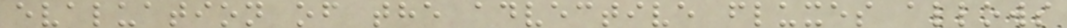evaluation of the advective fluxes allows
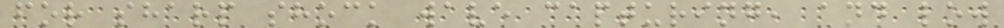for sharp shock wave capturing, and low
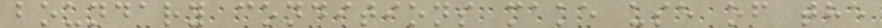boundary conditions make use of the
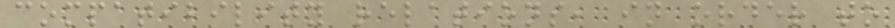compatibility relations, in order to
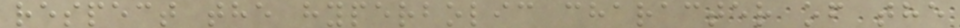respect the hyperbolic character of the
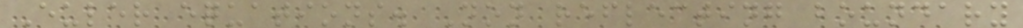Euler equations. Non reflecting boundary
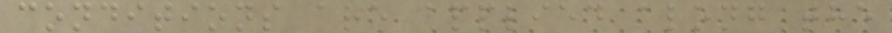conditions are applied along the
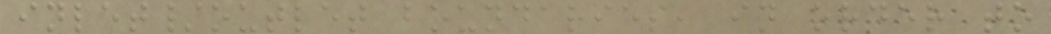inlet/outlet boundaries, in order to
